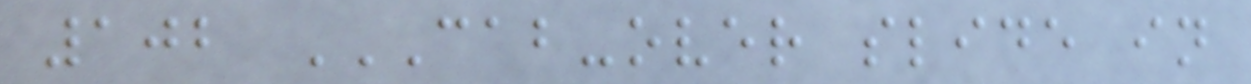102 CAB-OVER SLIDE IN
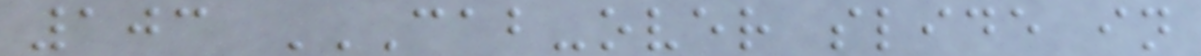103 CAB-OVER SLIDE IN
